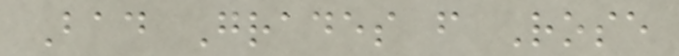Bad Grades from Rose
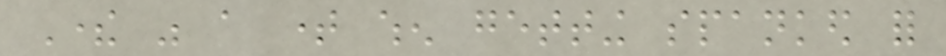There was a time when getting spanked for
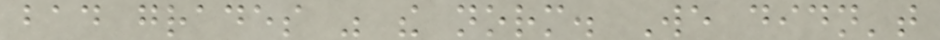bad grades was the norm. We didn't
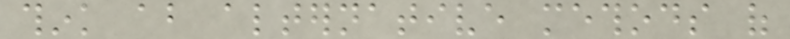think about alternative methods of
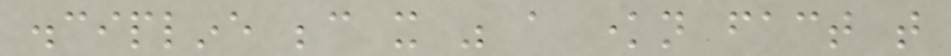discipline because it was a known fact that
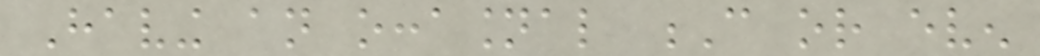Having an occasional C or even
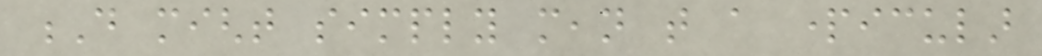D might simply mean that a particular
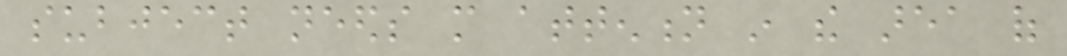subject needs more attention in the area of
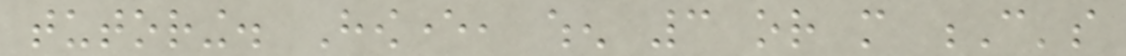tutoring. However, when 3 or more C's
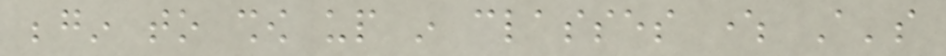begin to show up in classes where A's
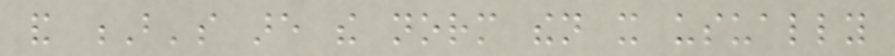and B's are the norm then it usually
